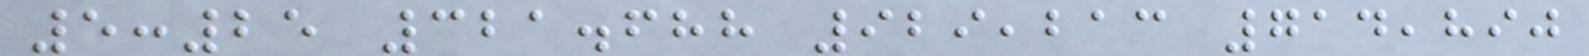5:25 321.688 929,213 714,890
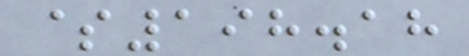$198.18
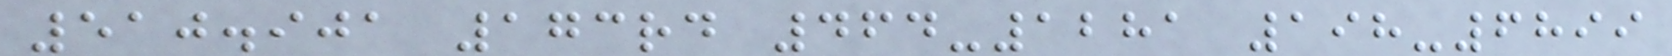510.901 173rd 464-1281 198-6899
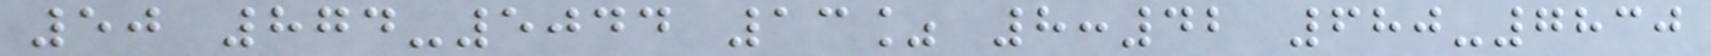50 874-5044 13% 8:42 680-7830
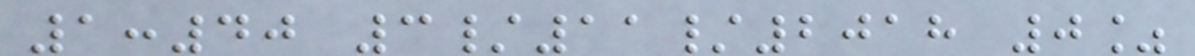1:40 3/11/2018 0%
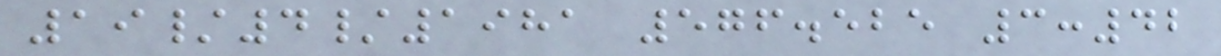19/4/1981 576.525 3:42
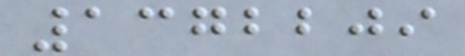1372209
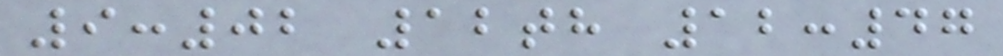9:02 12th 12:47
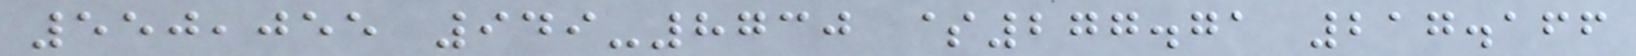550,055 949-8730 $277.71 217.166
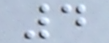4
